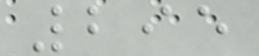295
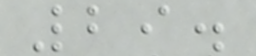29.
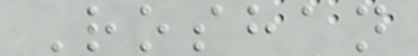Roshan
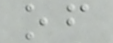of
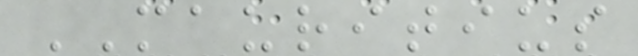MAURITIUS
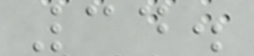34.
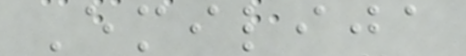Emilija
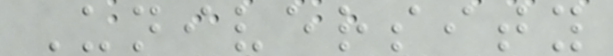University
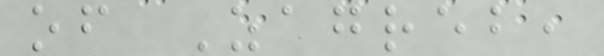of Zagreb,
